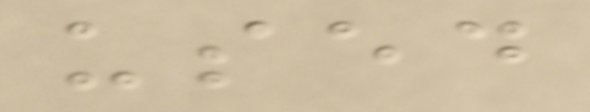used
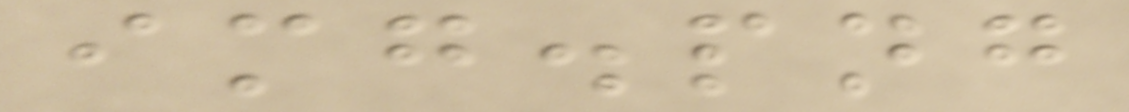img.png
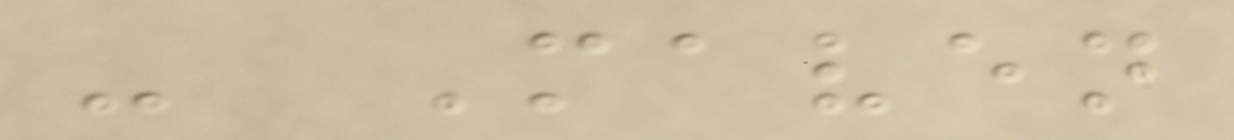- Maven
